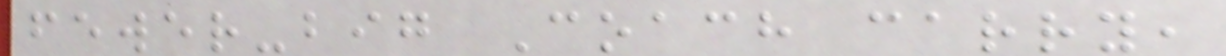fewer-big Coach carry,
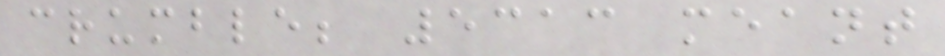crumble; 5313 meant
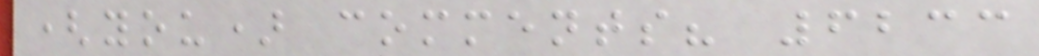(you) comments? 6233
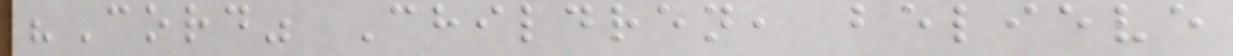"Cord" Children, believe
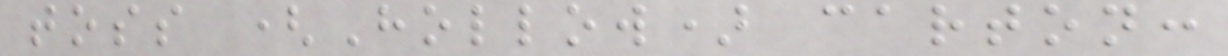toss (Hollow) carton:
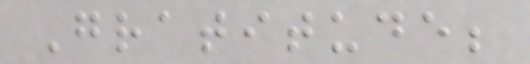Gratitude;
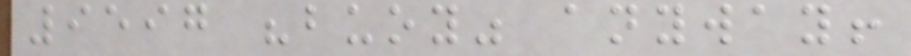9597 "buoy" anyway!
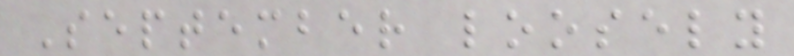September loosely
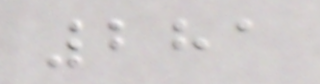281
